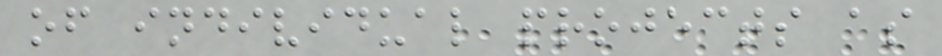of individual projects as
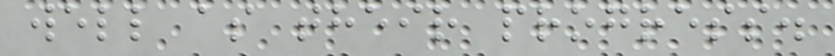well as their progress.
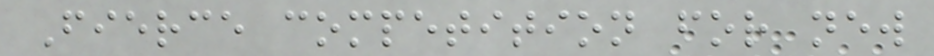Fierce competition for new
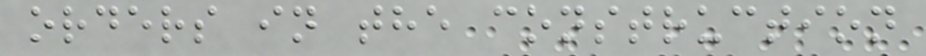orders in the construction
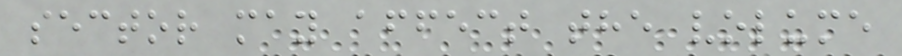sector may affect the volume
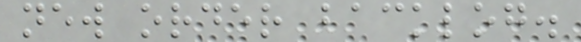new order backlog.
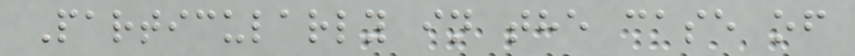Particularly in the case of
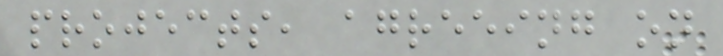projects, agreeing on
